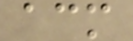acm
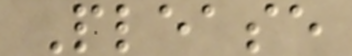Please
